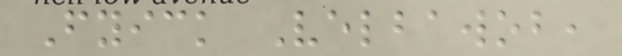Fyick Velbawob,
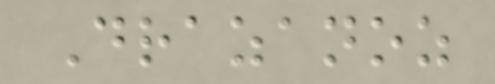Drazanoz
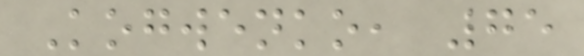Kogwenko, 75
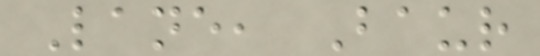Lane, Baur
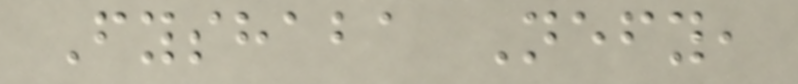Fyshaba Nefy,
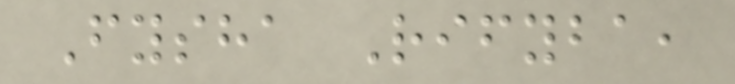Fysha Rifyba,
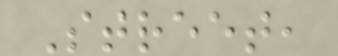Street,
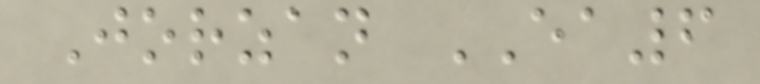Jorzan EA6
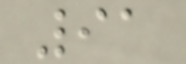91
